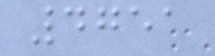4751
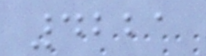4221
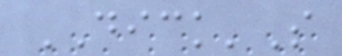DICK'S
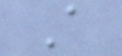A
